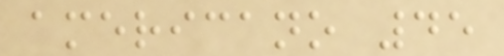americano 45
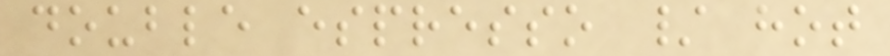double espresso / hot
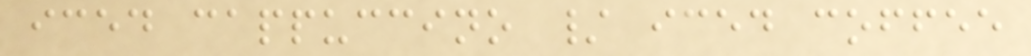iced cappuccino / iced coffee
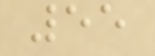55
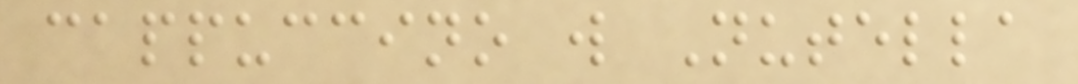cappuccino w Nutella
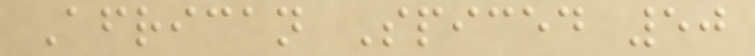African Spiced 50
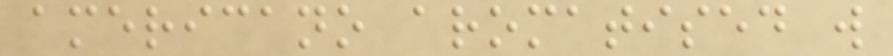americano aromatised w
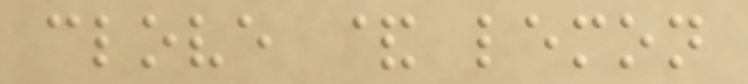clove & lemon
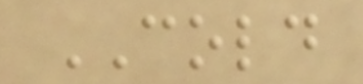COLD
